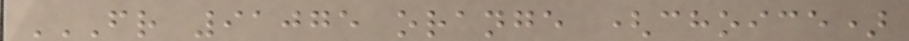FR 91075 ORANGE (CHOICE)
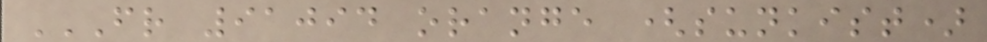FR 91094 ORANGE (SUNKIST)
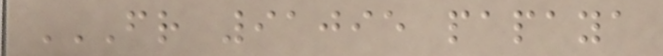FR 91095 PAPAYA
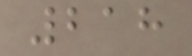218
